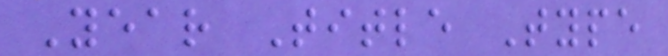Year Title Type
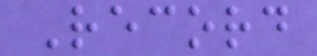Record
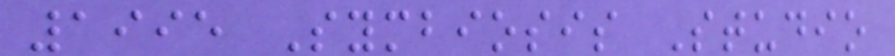1995 Symbiosis Studio
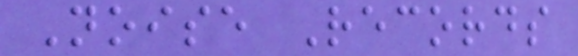Noise Records
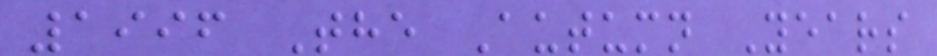1996 The Autumn Years
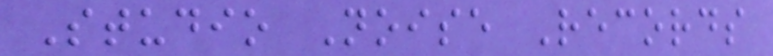Studio Noise Records
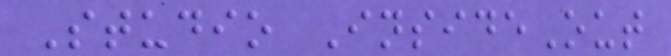Studio InsideOut
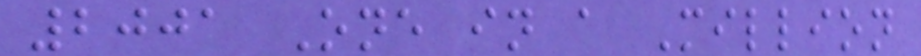2001 One in a Million
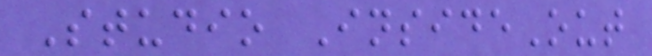Studio InsideOut
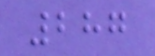287
